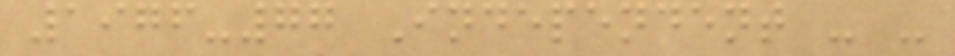1976-77 Independent - -
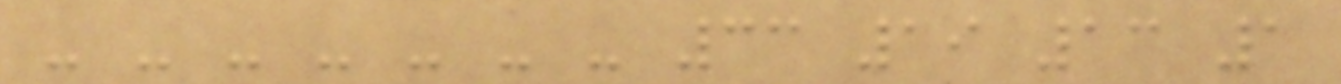- - - - - - - 33 19 13 1
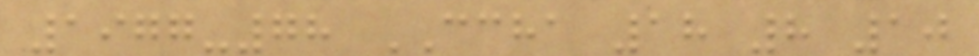1977-78 CCHA 18 8 10
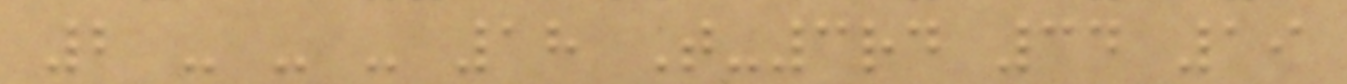2 - - - 18 T-3rd 34 19
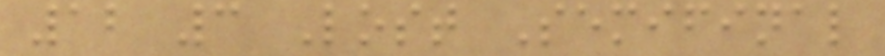12 3 Lost Semifinal
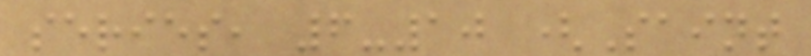series, 6-10 (Saint
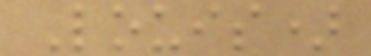Louis)
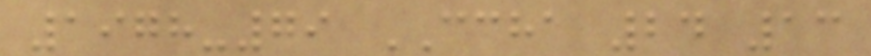1978-79 CCHA 24 13
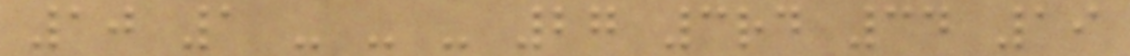10 1 - - - 27 3rd 34 19
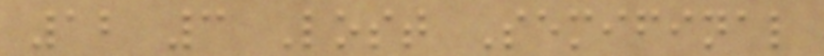12 3 Lost Semifinal
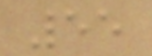55
